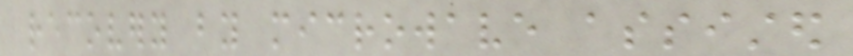recovery by microwave assisted
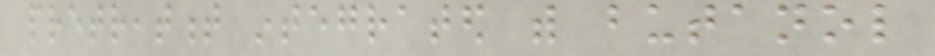pretreatment integrated with butanol
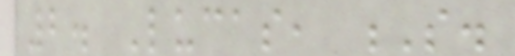2. Lucas, S.
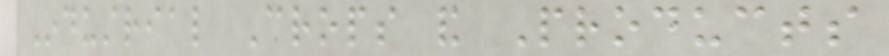Industrial Crops and Products
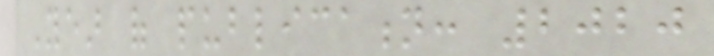Year of publication: 2020
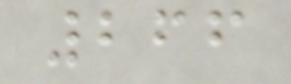266
